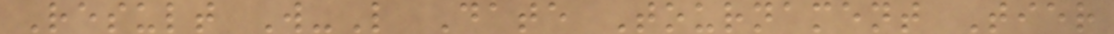Result W-L Date Tournament Tier
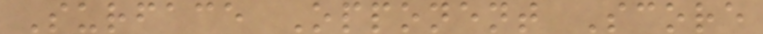Surface Opponent Score
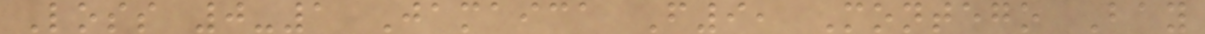Loss 0-1 Jamaica F9, Montego Bay
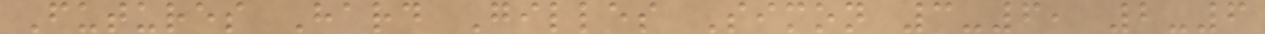Futures Hard Gilles Simon 3-6, 2-6
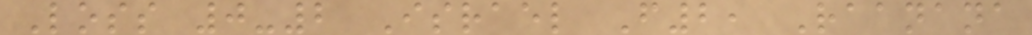Loss 0-2 Israel F2, Raanana
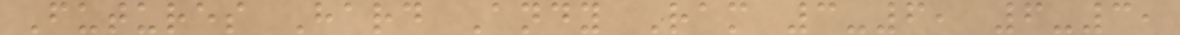Futures Hard Andy Ram 3-6, 6-3,
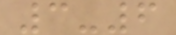3-6
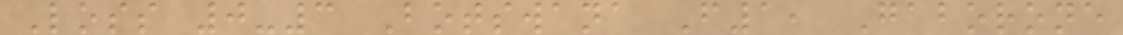Loss 0-3 Botswana F1, Gaborone
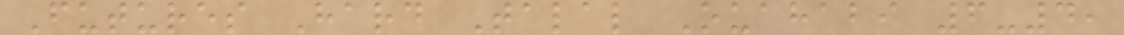Futures Hard Talal Ouahabi 6-4,
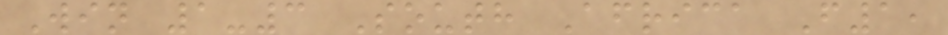Win 1-3 South Africa F1,
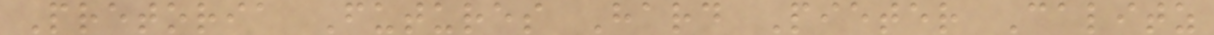Pretoria Futures Hard Pieter Calitz
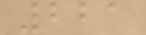221
